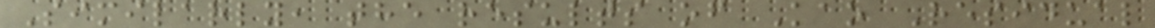Similarly, the results of Kao Residual
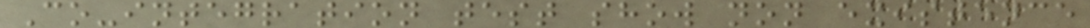Co-integration test show non existence
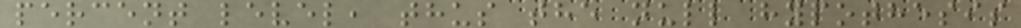percent level, thus the null hypothesis
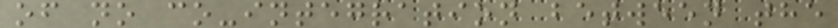of no co-integration between the
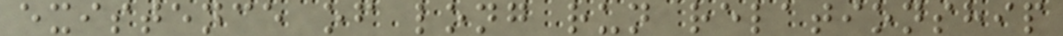existence of long run relationship
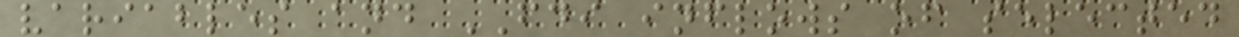variables and FDI inflows of selected
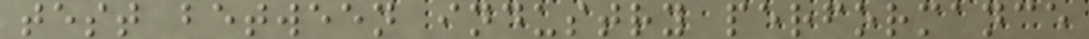test between industry performance
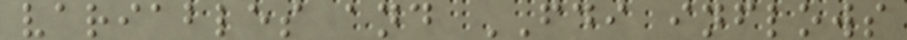variables and FDI inflows
